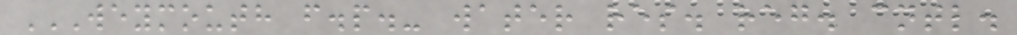WEYMOUTH F.P.- WATER RES. REG. CNTL.
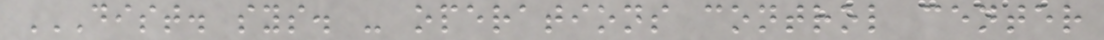DIST. SYS. - OPERATIONS CONTROL CENTER
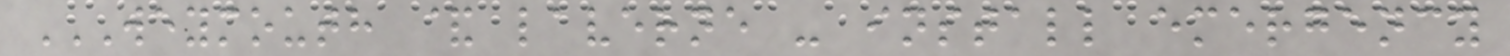WEYMOUTH & LAVERNE - INSTALL EMERGENCY
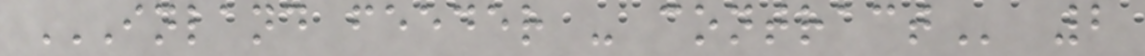INLAND FEEDER - CONTRACT 2
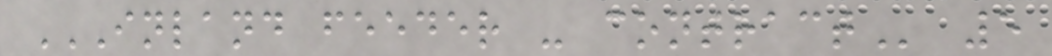INLAND FEEDER - CONTRACT 5
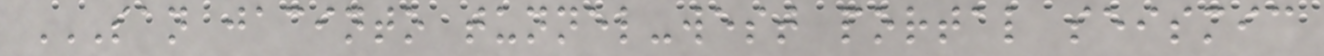SAN JACINTO TUNNEL-WEST PORTAL SEISMIC
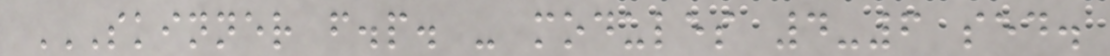SKINNER F.P. - MODULES 4-6 SED.
